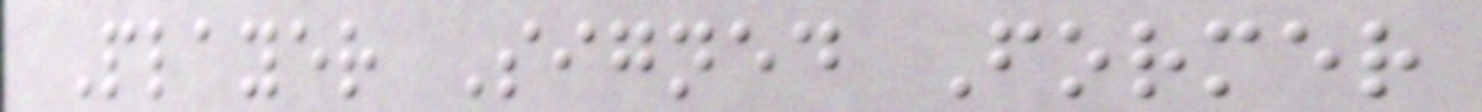Player Signed Former
